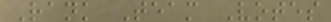Rank Team Votes
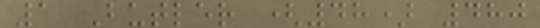1 Butler (48) 480
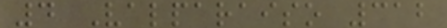4 Valparaiso 312
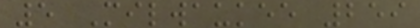5 Milwaukee 259
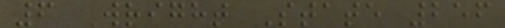6 Wright State 256
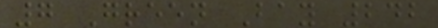7 Green Bay 242
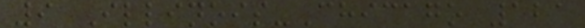9 Illinois-Chicago 121
